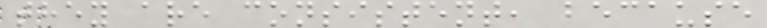they are consistent, because
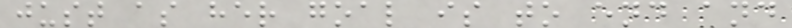just as her goal is to end and
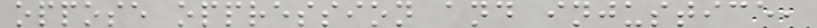oppose oppression and injustice,
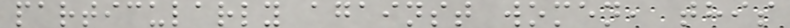particularly against women, this
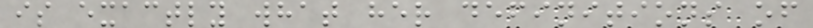is exactly what her definitions of
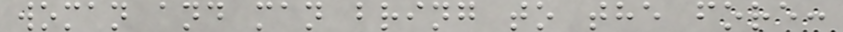woman and man bring to the fore:
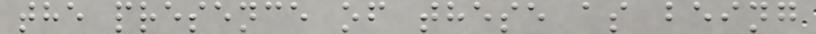the presence of these as being
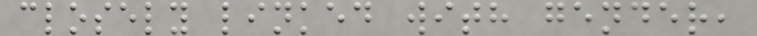closely linked with gender,
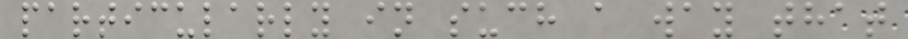particularly in such a way that
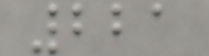221
